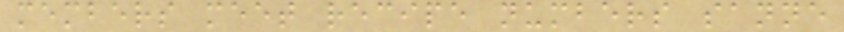members meet recipe numbers sanne
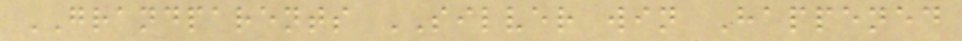GRANDPARENTS SILVER win Happened
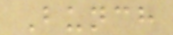Bunch
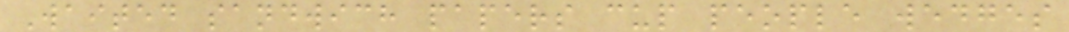Waited sandwich papers cup people wedges
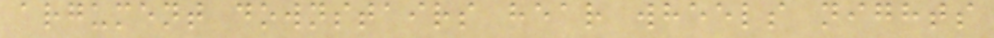argument downstairs hear wheels nights
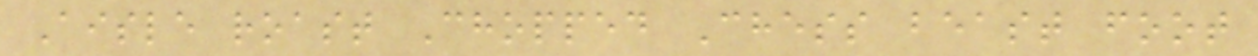Aisle roast Chopped Chess beast foot
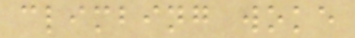climbing woke
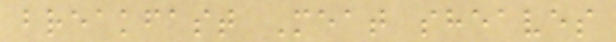breakfast Meat sheaves
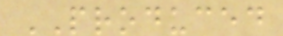PRODUCED
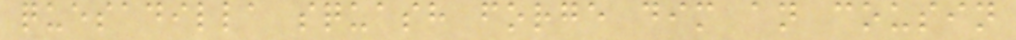quesadilla squash forge dim an cousin
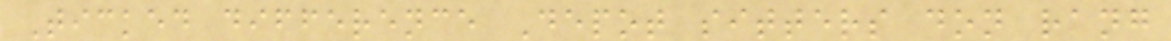Ticked difference Depot sitters don rang
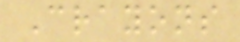Crayons
